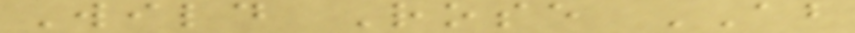Wild Rose AB
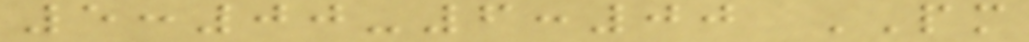5:00-6:00 PM
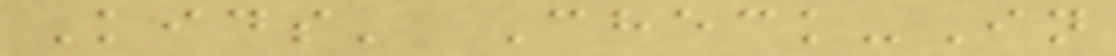Kids' Check-In
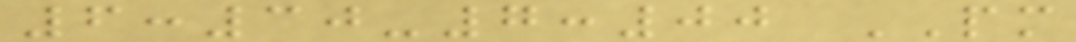6:30-7:00 PM
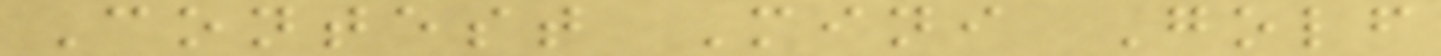Contest Mini Golf
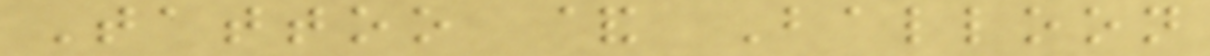Tattoo & Balloon
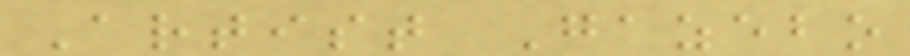Artist Gazebo
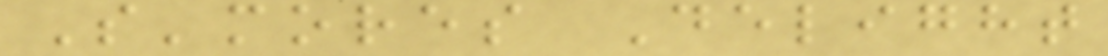S'mores Delight
